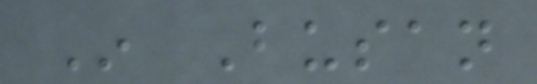In Busan
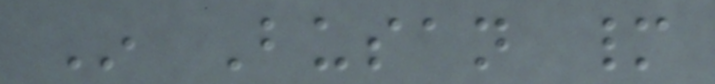In Busan many
